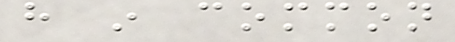have in common
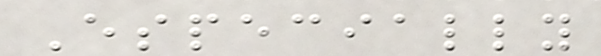Especially
